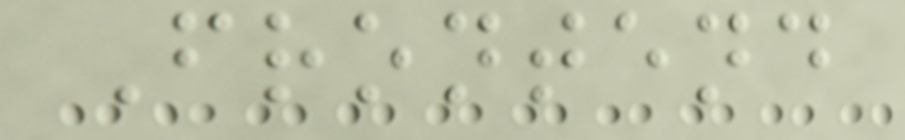Frontend
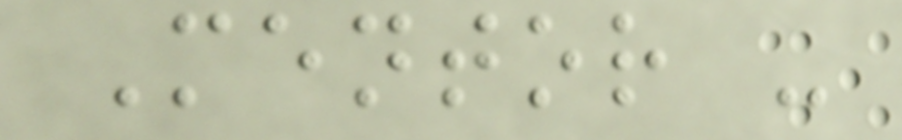Mentor -
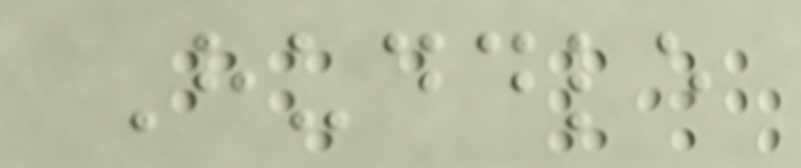Huddle
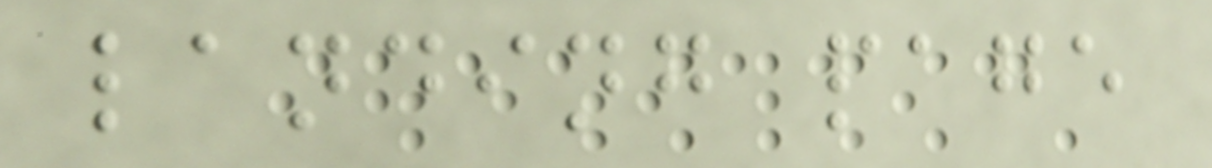landing page
